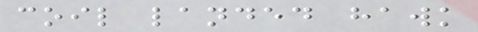coil landed hawk
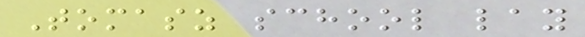Tomasz school lay
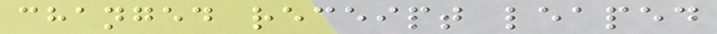changed receipt leaped
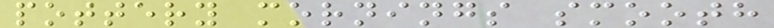pottery mornings smooth
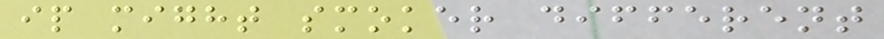ip might smoker different
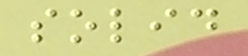solid
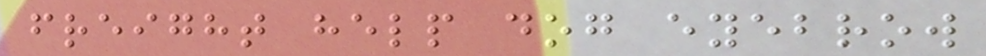freight help dog eyebrow
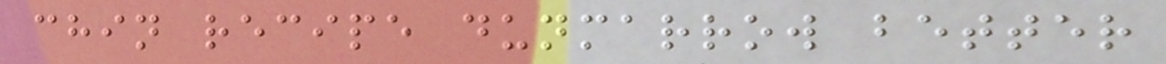chin recipe dunmarrow better
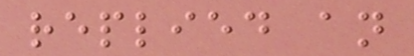replied an
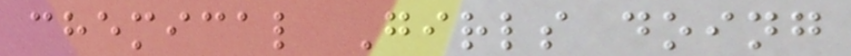chemical Girls doing
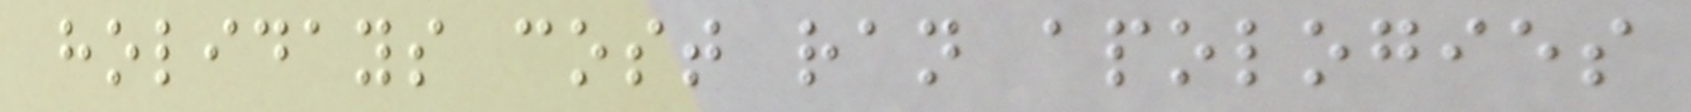holidays cost ran apologies
